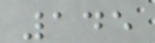145
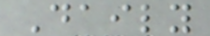Daily
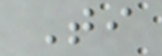Ti
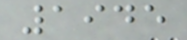1945
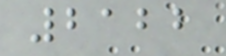2122
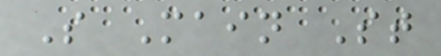S Main St
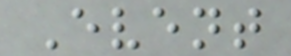Event
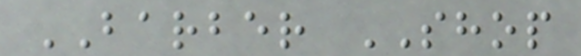BARBER SHOP
